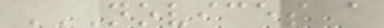NOVICES A
